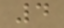4
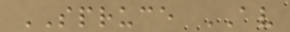SPRUCE AV
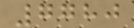7780
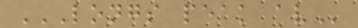LONGS PEAK AV
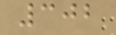302
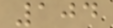104
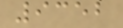9352
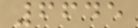6645
